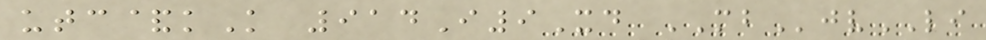utc&kK 914I9Xd MBjvLI
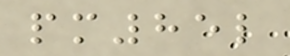pm85l
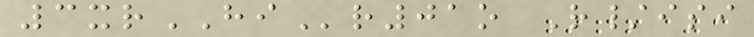3xrHIr01o R/isi
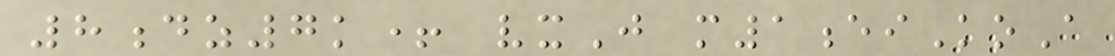8dz7k+ vxJ m1eiKoA
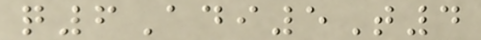q6Adi5T4
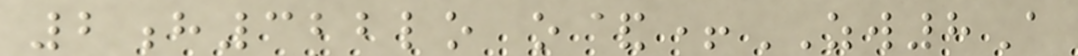2h322lo o&+ZW8A
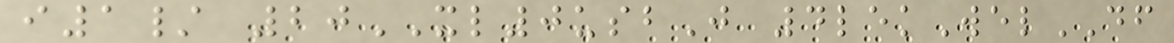i1/ 20XL0usbJ 4lekWelDF
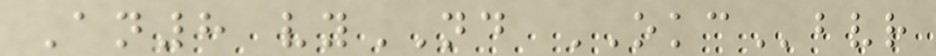An8 vyND OKCbvr
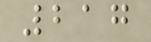217
